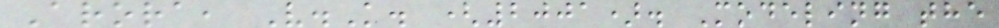Arora, V.K. (2001). Modeling the
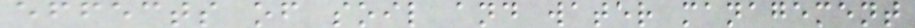effects of soil and water management
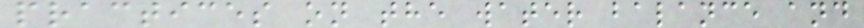practices on the water balance and
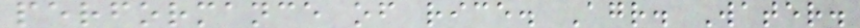performance of rice. Agr. Water.
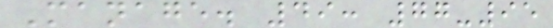Manage. 49: 77-95
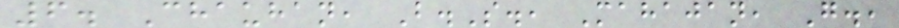6. Chauhan, B.S., Mahajan, G.,
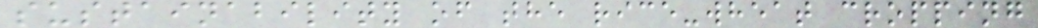sustainability of the rice-wheat cropping
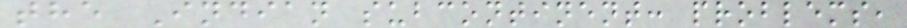the Indian subcontinent: problems,
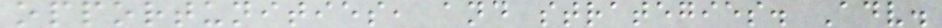opportunities, and strategies. Adv.
